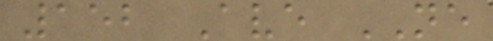152 Ave NE
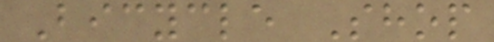Bicycle Shop
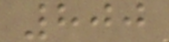800
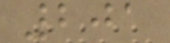201
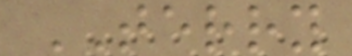TERRY
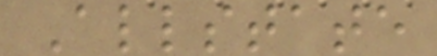Allstate
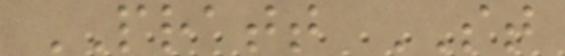PRATT ST
